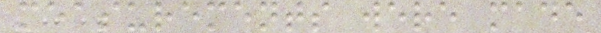measurements were made
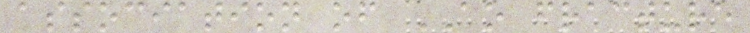association of AO fracture
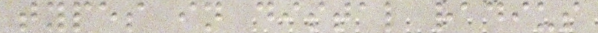types in distal radius
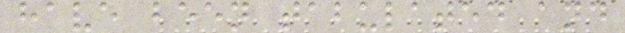have been tabulated and
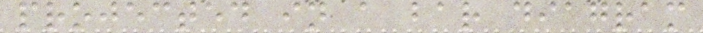projected in a bar diagram
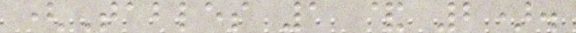(Tables 1 & 2).
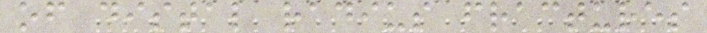of distal radius fractures
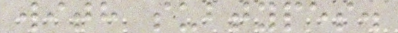with subtypes.
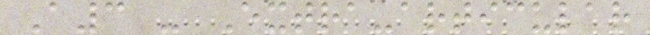A3 - Extra-articular
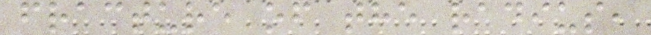fracture of the radius,
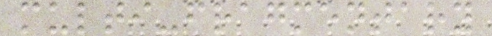multi-fragmentary
